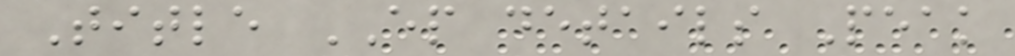Title EP details Peak
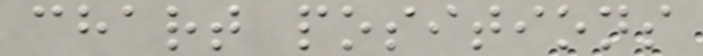chart positions
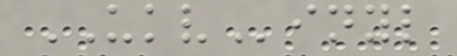UKVinyl
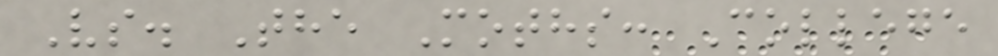Vs. The Moths: College
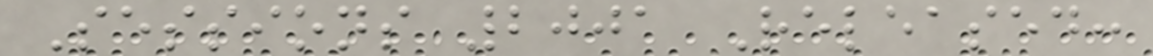Sessions 2001 Released:
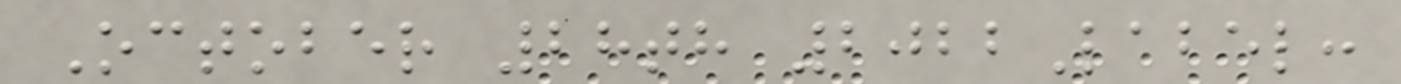October 28th 2022Label:
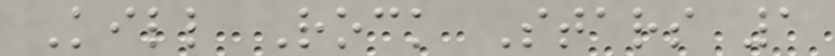Kill Rock Stars 1
